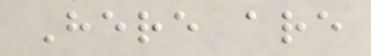Here are
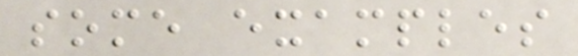some examples
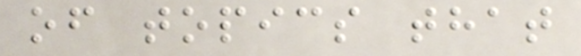of topics that
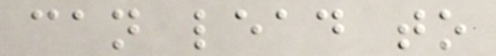can lead to
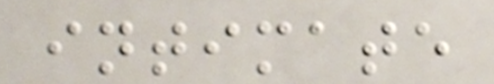intimate
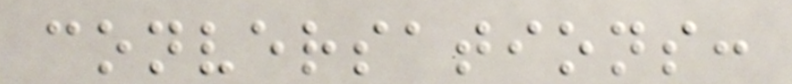conversations:
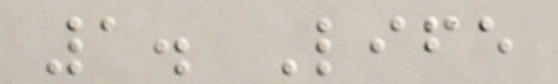1. Life
